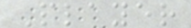Player
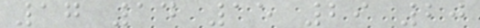17 14 15 29 20
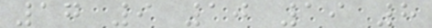17 9 10 19 8
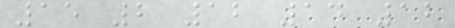15 2 12 14 12
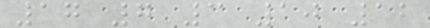17 7 3 10 12
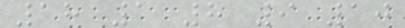18 1 8 9 10
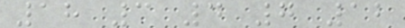18 3 4 7 12
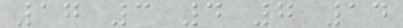17 3 4 7 14
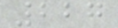227
